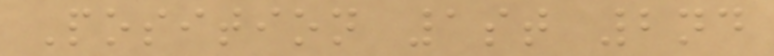Position 1st 2nd
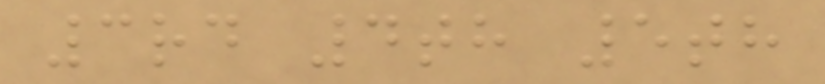3rd 4th 5th
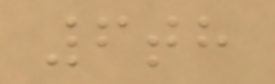6th
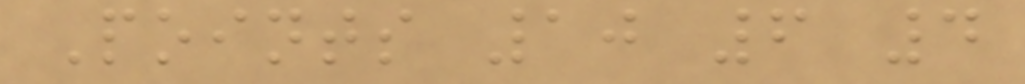Points 10 6 4
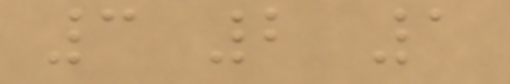3 2 1
